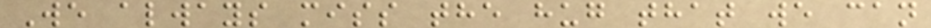We always miss the hug that we can
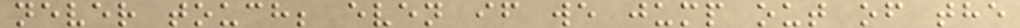never touch; even if we jump out of the
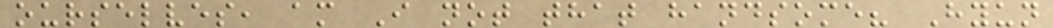ourselves, am I not that handsome? Hyun
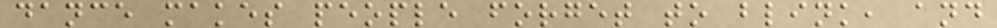dance makes people forget to blink, and
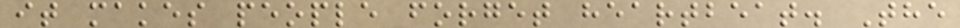it makes people forget heartbeat. The
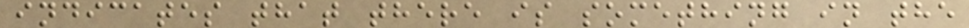indicates that there is something in the
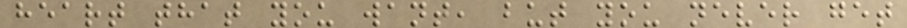heart that you want, but you never get
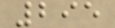295
